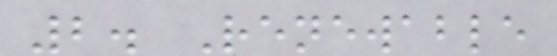2. Renewable
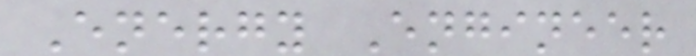Energy Engineer
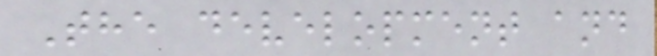The development and
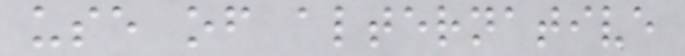use of alternative
